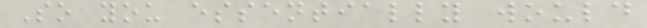So you essentially would
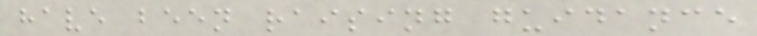have been raising guidance
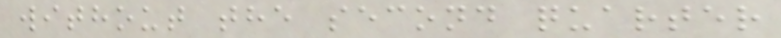without the second quarter
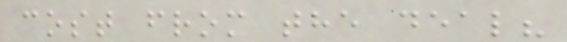cost from the deal?
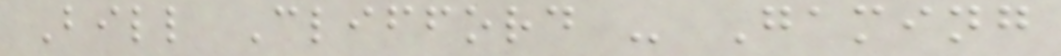Bill Clifford - Gaming
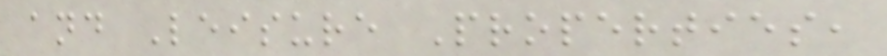and Leisure Properties,
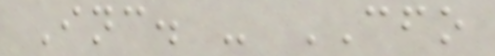Inc. - CFO
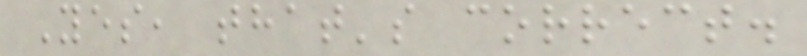Yes, that's correct.
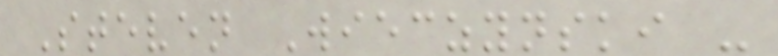Steven Wieczynski -
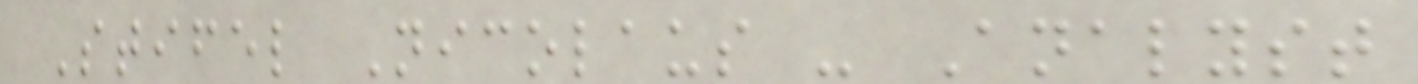Stifel Nicolaus - Analyst
